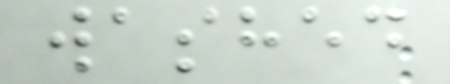washed
